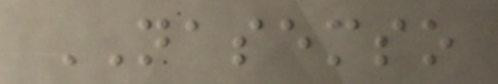NASEMSO
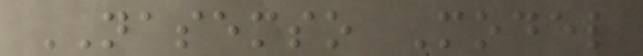NASEMSO Model
